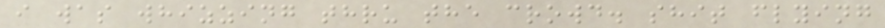i was whizzing thru the crowd. shit flying
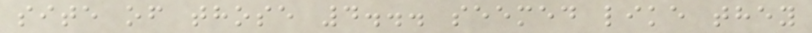site of those 4... seemed like they
